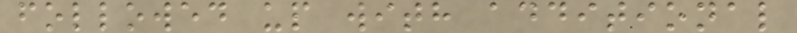followed up with additional
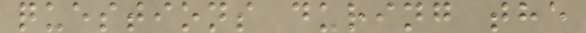questions during the
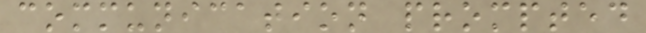communication prompted
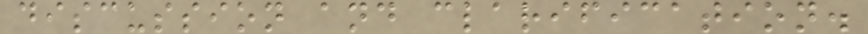discussion and clarification.
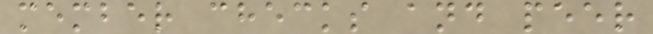member checks and peer
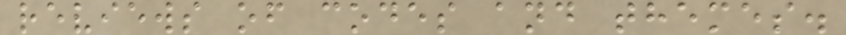reviews of codes and themes.
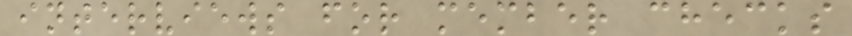interviews for member checks
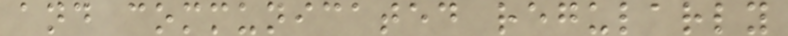and communicated regularly
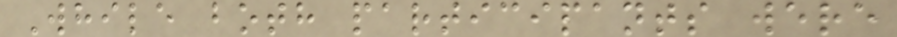While both participants were
